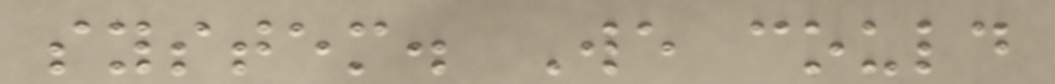system. We could
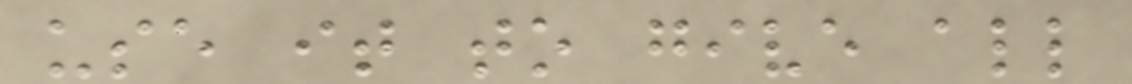use it to give all
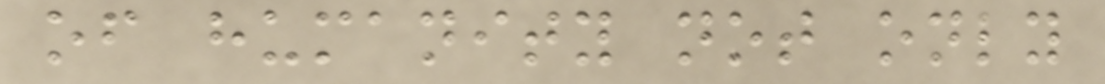of humanity not only
